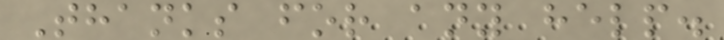Thanks for any help.
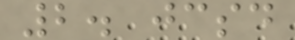2. jcsd
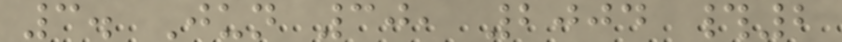3. Jun 30, 2004 #2
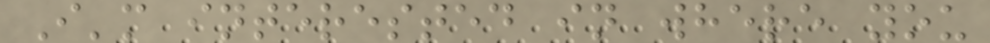I'm interested in where you
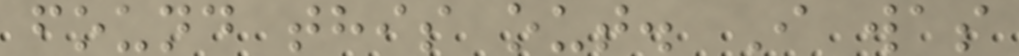found this out. I was
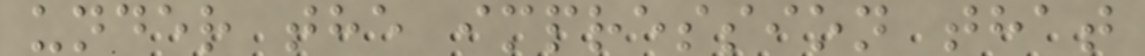under the impression that
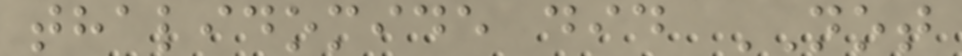thalidomide did NOT
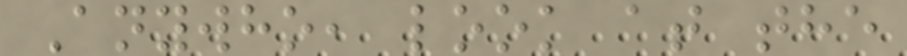Anywho, look at the
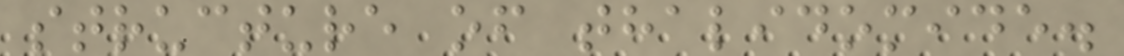structure of thalidomide.
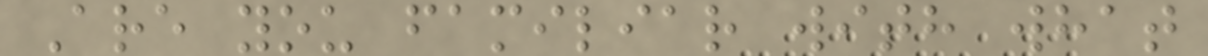Are you familiar with what
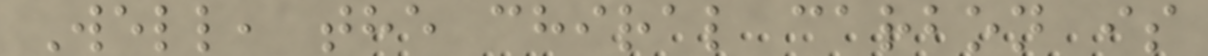Well, the chiral carbon is
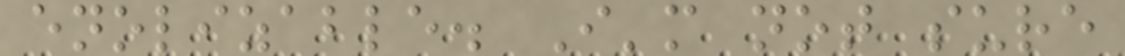enolizable. I'm not sure
